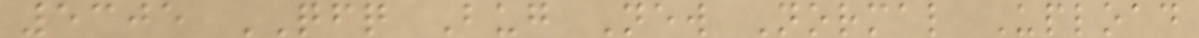5305 QFQ Bug New Normal Upload
